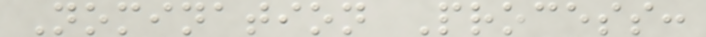Nomination Process:
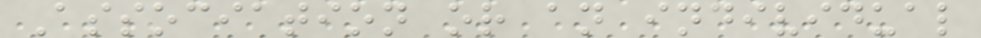Association or an individual
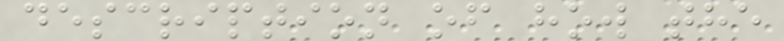description of how the
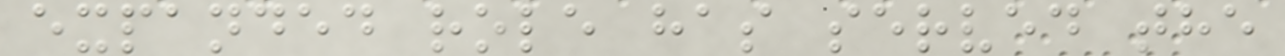expanded role has served the
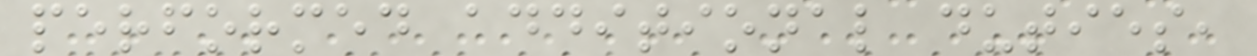performed additional duties,
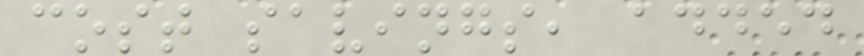cost savings, added
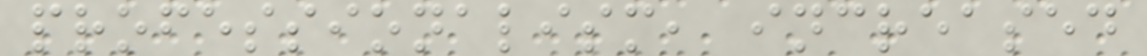professionalism, increased
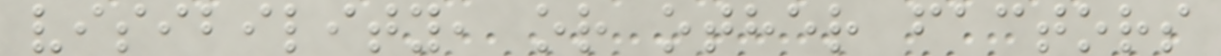visibility, or other factors
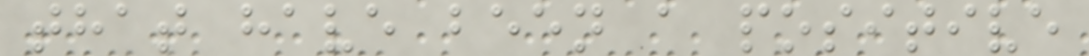that have been a positive
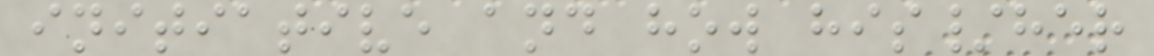initiative and how his/her
